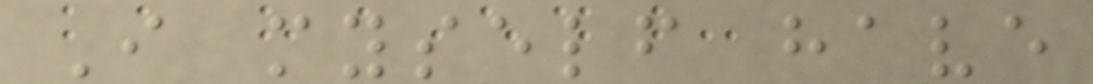I myself have
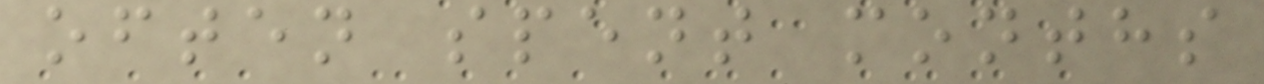often spent months
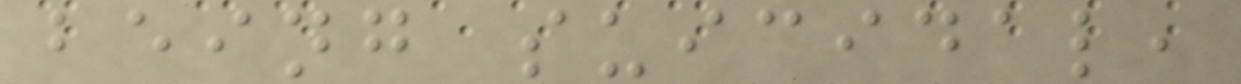being suicidal,
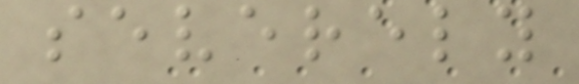severely
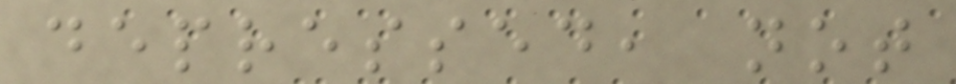depressed, not
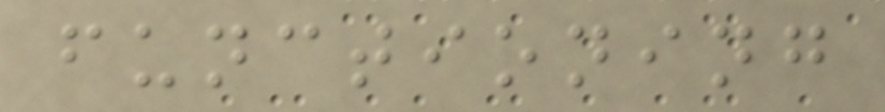functioning
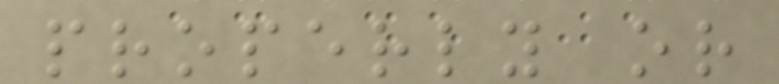properly or
